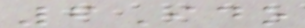6Ido
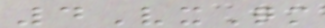4VxQm
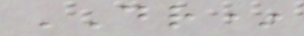DR*
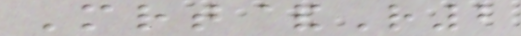Mrt&R2
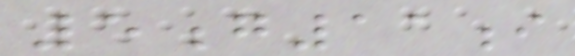5g11i
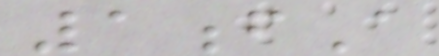1fA
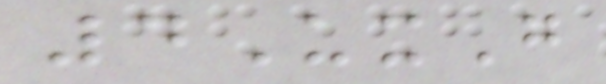4UxG
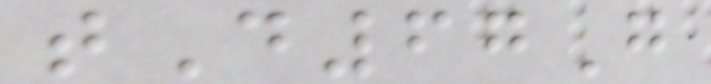tD67G
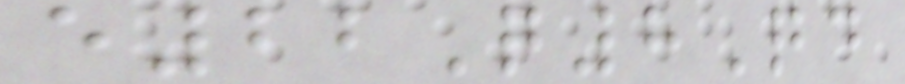e22Q8Qd
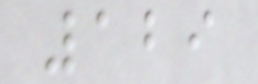129
